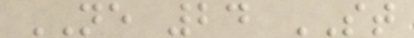NE 24 ST
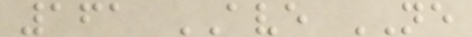161 AVE NE
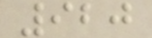920
